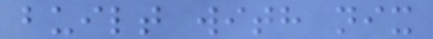built with nix
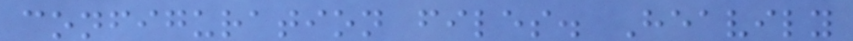configuration files. Heavily
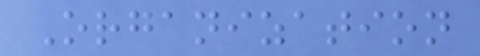Organization
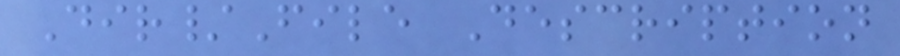Dir/File Description
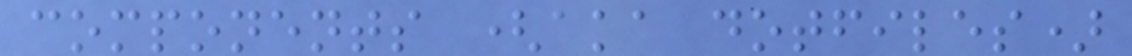components (aka dotfiles)
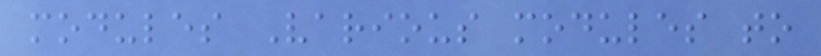modules Various modules to
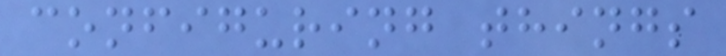configuring things
